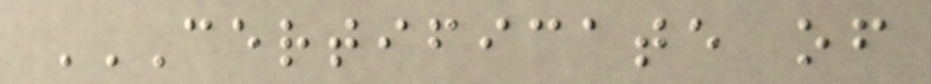CERTIFICATE OF
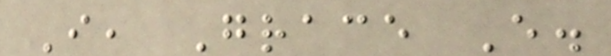I, Grace E.
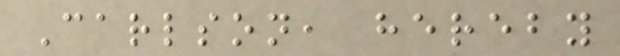Carlson, hereby
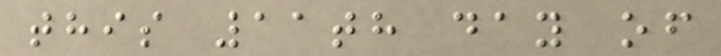this 11th day of
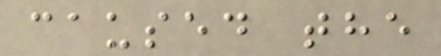caused the
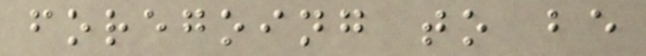foregoing to be
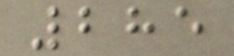285
